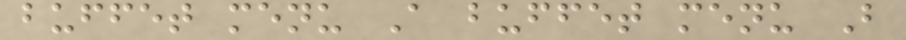buffet menu A buffet menu B
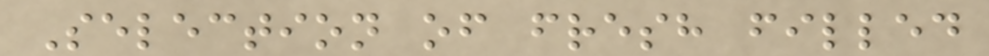Selection of fresh filled
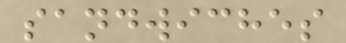sandwiches
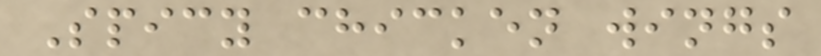Spicy chicken wings
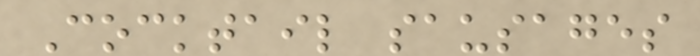Cocktail sausages
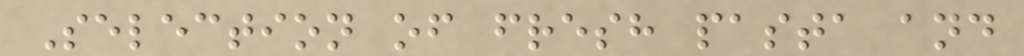Selection of fresh pasta and
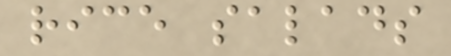rice salads
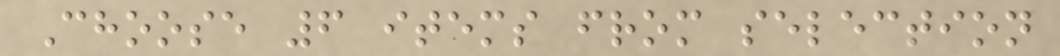Choose 6 items from selection
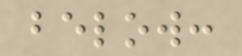below:
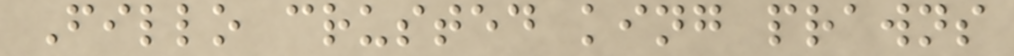Fillo crusted king prawns
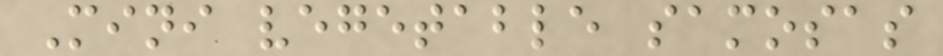Mini vegetable samosas
